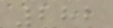282
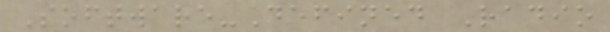Software-Defined Radio
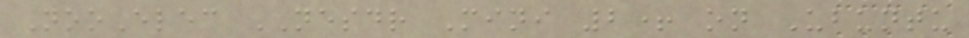NooElec NESDR Mini 2+ on Ubuntu
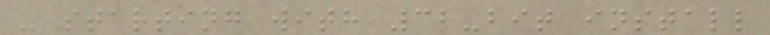- starting with 32-bit install
